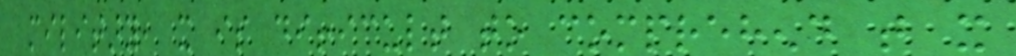military, it is difficult to comprehend that it
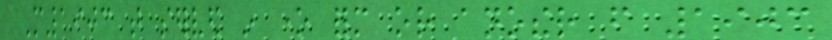M1903 that served in one form or another from 1903
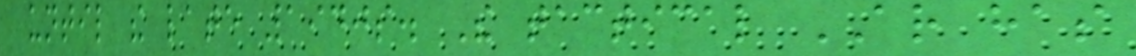until the late 1940s. The tactical AR has
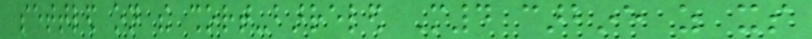settled on the short-barreled M4 carbine as its
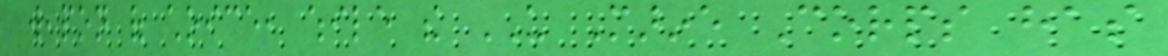weapon of choice, while the US Marine Corps has
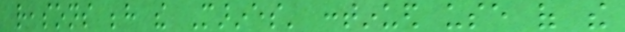reasons behind the Marines' continued use of the
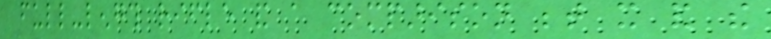full-length rifle and a comparison between it and the
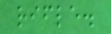rifle.
